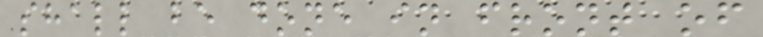shall be done in front of
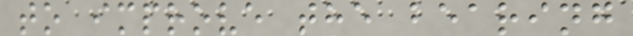to improve the bearing
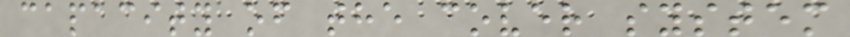capacity of the cover system
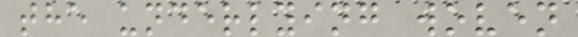the underlying woven
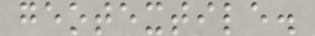geotextile.
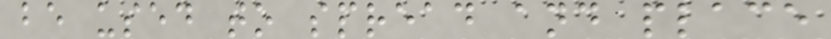be used to spread and place
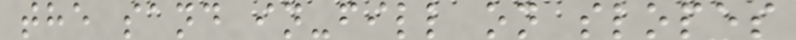the sand in-fill on slopes
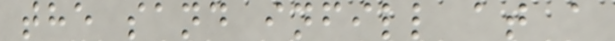the sand infill at a
